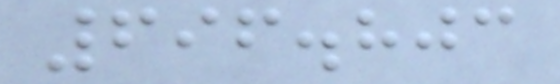696.803
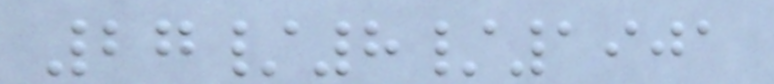27/8/1901
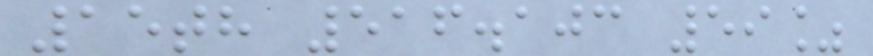15th 516.103 59%
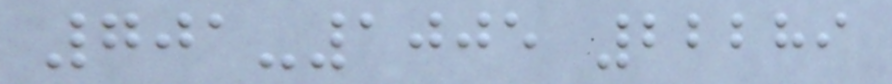701-1005 22289
